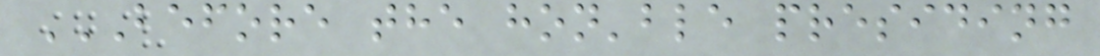BEFORE THE HON'BLE PRESIDING
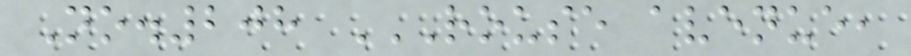No.208 ROUSE AVENUE,
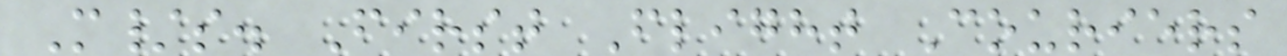M/s. First Flight Couriers
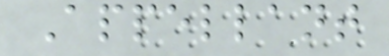Appellant
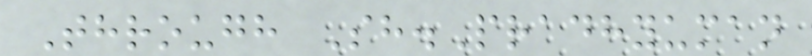Through Sh.Pradhyuman
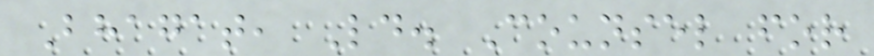Bhagat, Ld. Counsel for
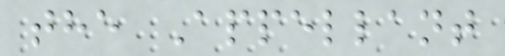the Appellant
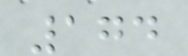174
